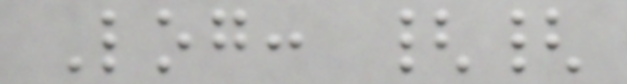Log: {{
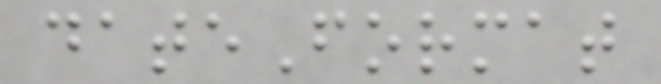dateFormat
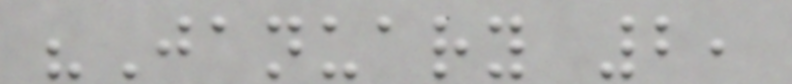"January 2,
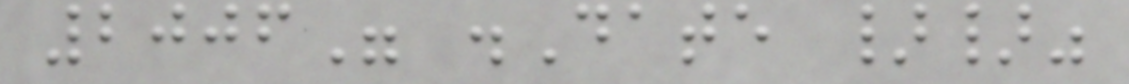2006" .Date }}"
